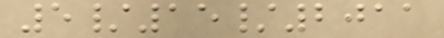5/15/2011
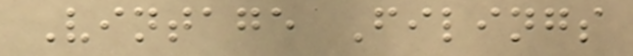Vintage Filings
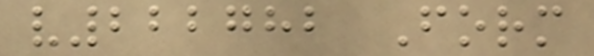v222782 Form
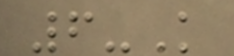6-K
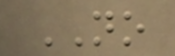NO
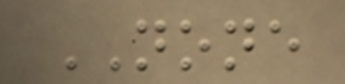NONE
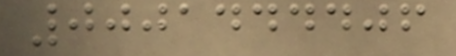0001444406
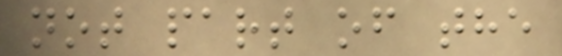not part of the
